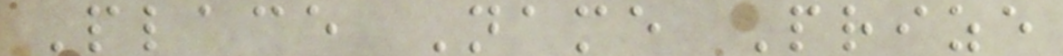Place Name Prize
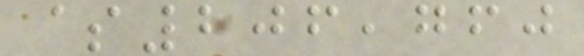$206,760
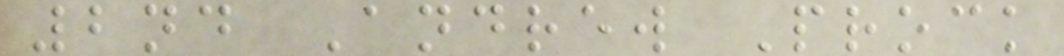2nd Andrew Prock
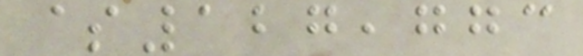$127,773
